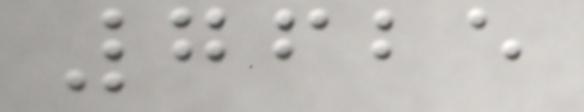7625
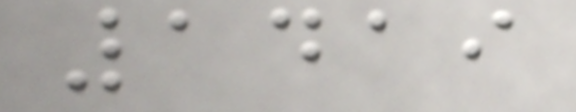1419
